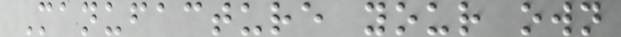Manufacture your own
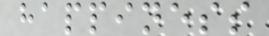happiness
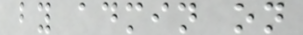by admin on
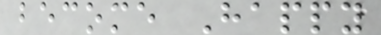become Happy
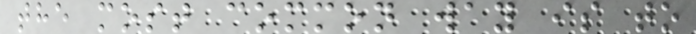the most common way is to
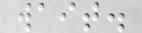wait.
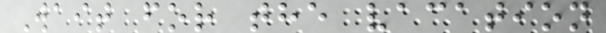Wait for the vacation
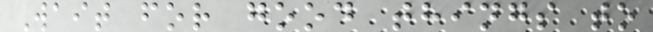Wait for good things to
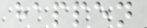happen
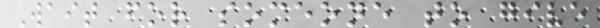Wait for someone to give
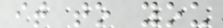it to you
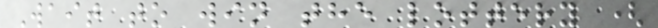Wait to win the lottery (
